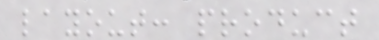layout: product
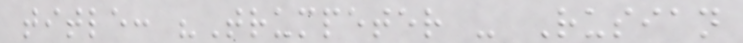title: "Trumpeter - Rusian
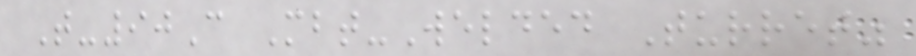T-90C Mbt-Welded Turret"
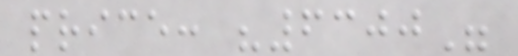price: "6300"
